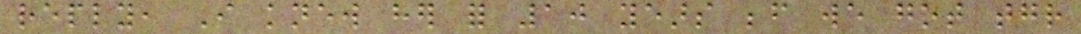reply, I knew her for 10 years before we got together
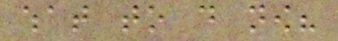what to do now?
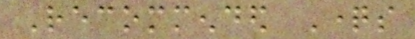Recommended Questions
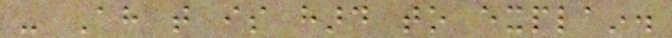- Ah that is hard to explain.
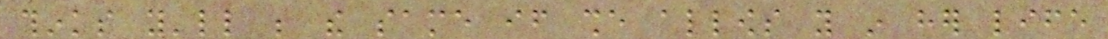thinks you'll be the same if she allows you in her life
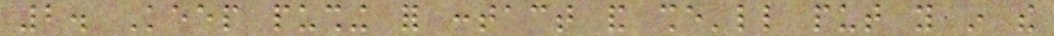2. Keep pushing for contact and she'll put you in the
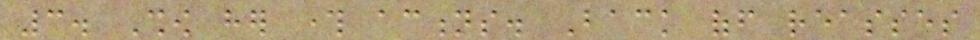3. Show her through actions. Back off reasses
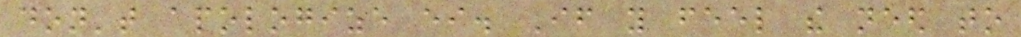don't apologize either. If you feel the need to
